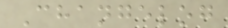Changelog
